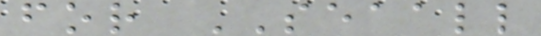for SEAALL
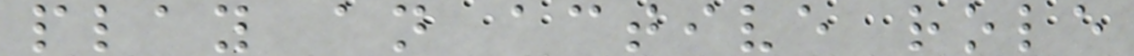play an active role
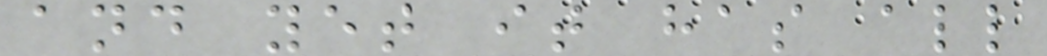and yet it has all
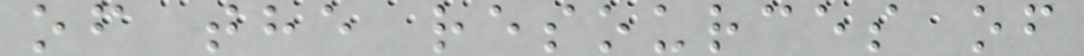of the resources of
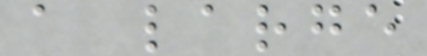a large
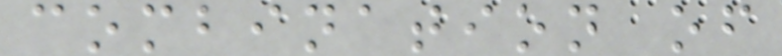combination of
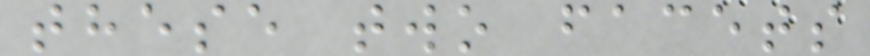these two facets
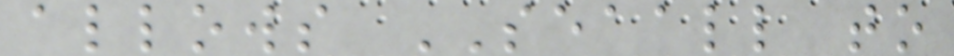allows SEAALL to
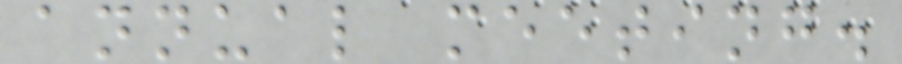annual meeting.
